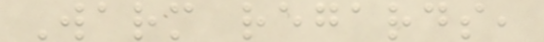Warm regards,
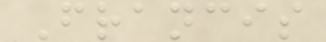Francis
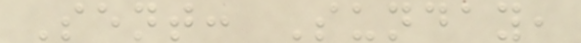Sent: Sunday,
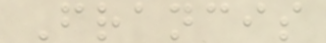Francis
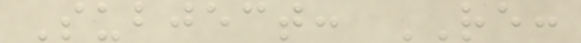Subject: RE:
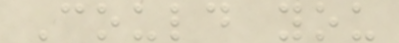Could you
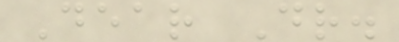Dear Dr.
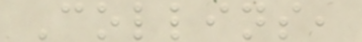Collins,
